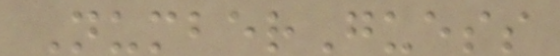NumberGuess
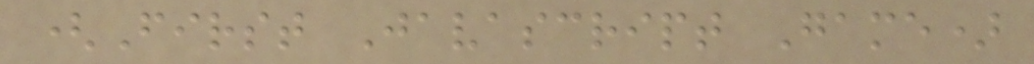(First Javascript Game)
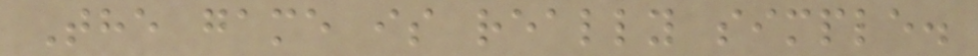The game is really simple.
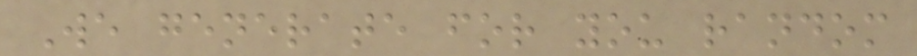We generate for you random
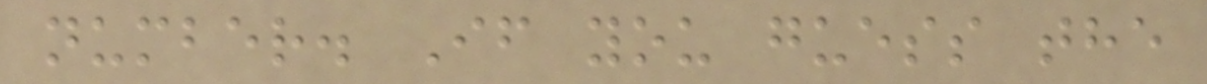number. If you guess the
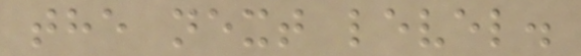the next level.
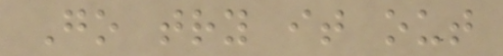Go try it out
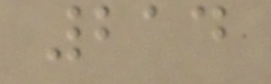214
